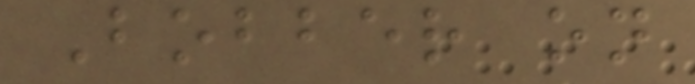Bobber on
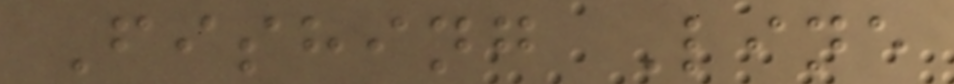Fishing Line
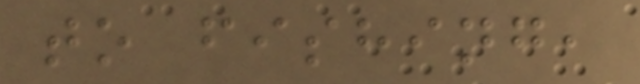to fishing,
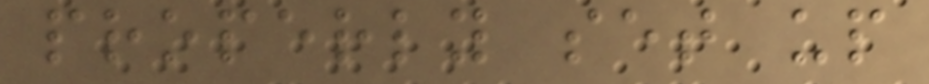properly set up
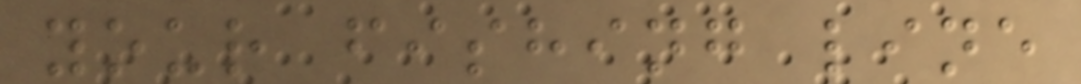your fishing line
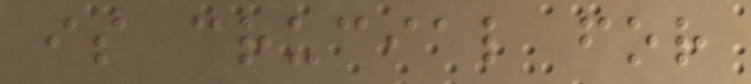is crucial for
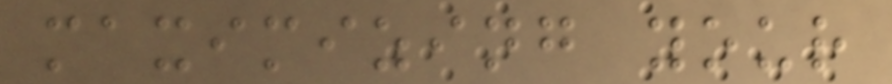maximizing your
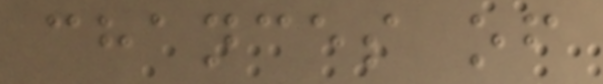chances of
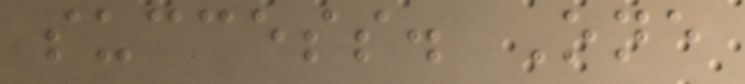success. One
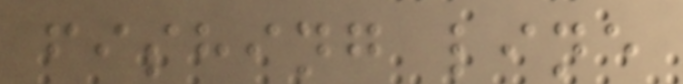fishing line
